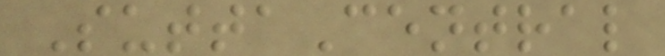SuttaCentral
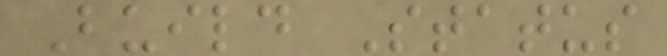Build Status
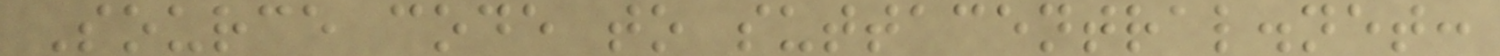Source code to suttacentral.net:
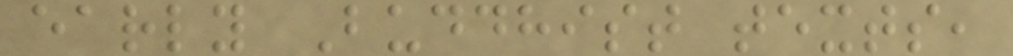early Buddhist texts,
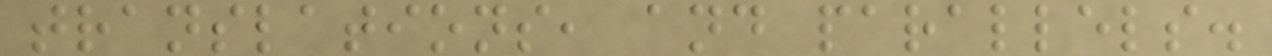translations, and parallels.
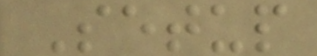Setup
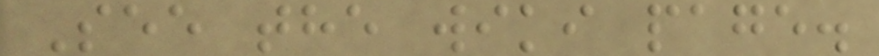See the wiki page.
